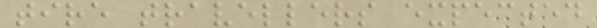tire travellers expected
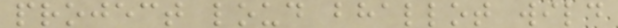project loud bhallot wild
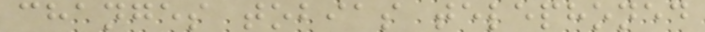changes tobias telephoned
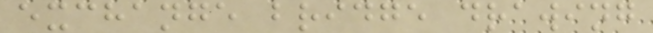exchange bridge drawing
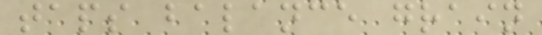taps balance grain
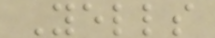Yells
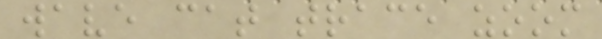wave cat trace zoom
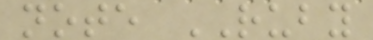note RUBY
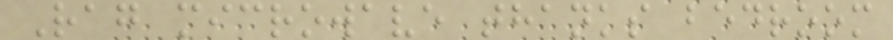Rag microwave thanks bedroom
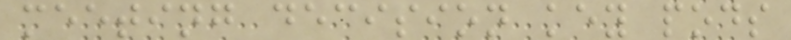meeting decision key pods
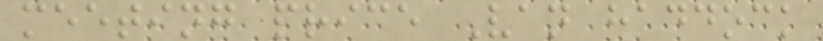meeting price Van haddock
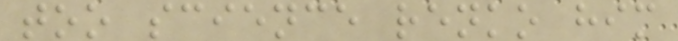too science renko him
